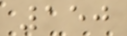150
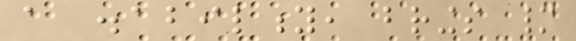a disability, brings many
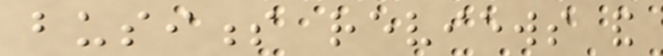business reviews and
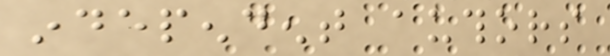independent authors
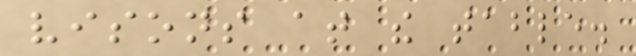visons at the table.
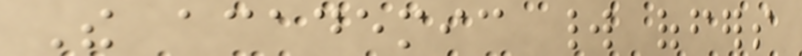The academic world offers
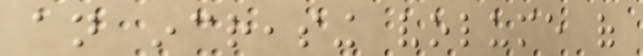an increasing volume of
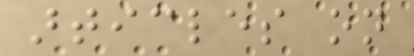articles on
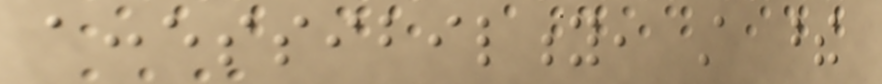accessibility, still these
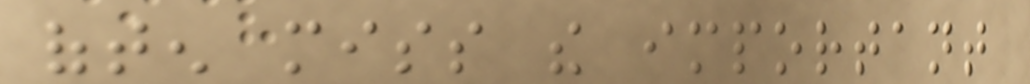often miss the important
